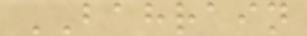BAHRAIN
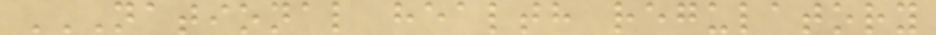NATIONAL HEALTH REGULATORY
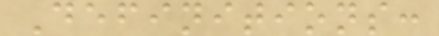Definitions:
